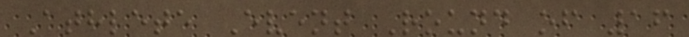Athlete Event Round of 16
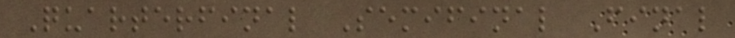Quarterfinal Semifinal Final
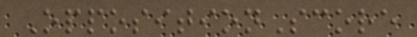OppositionScore
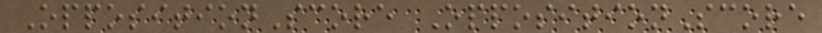OppositionScore OppositionScore
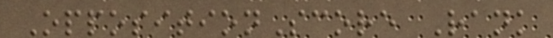OppositionScore Rank
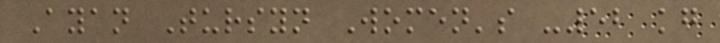Ayan Tursyn Women's -52 kg
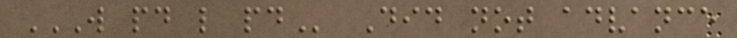W PD L PD Did not advance
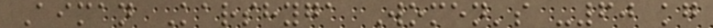Aiman Karshyga Women's -60 kg
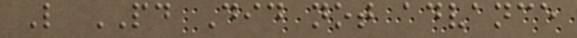L PD Did not advance
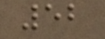52
